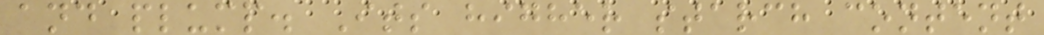and plump. Its higher starch content
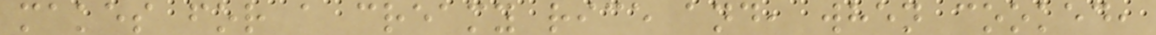makes for a creamy rice and, when cooked,
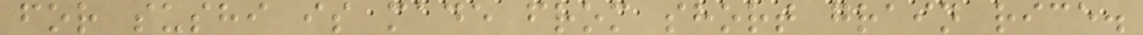for sushi is made from short grain rice.
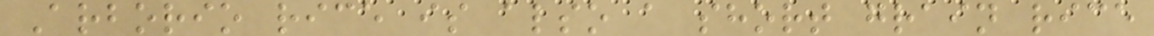Arborio rice is also a short grain rice
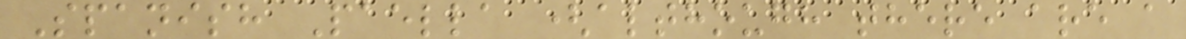Spanish Paella (although there are a
